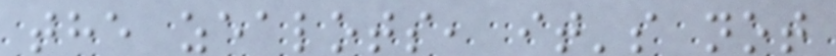the zealots, it's not
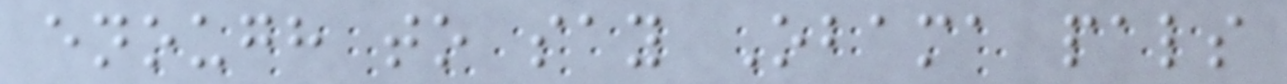enough to say Obama pals
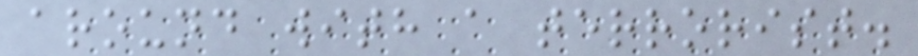around with a terrorist.
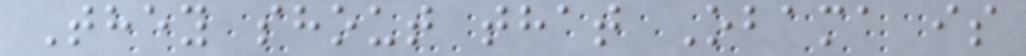They shout that Obama is
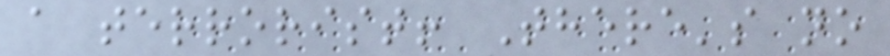a terrorist! There's no
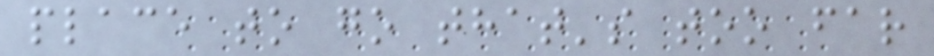place to go that's too far
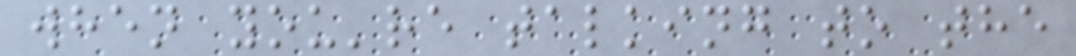when you're talking to the
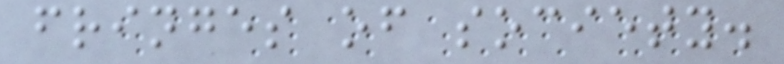fringes of society.
